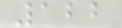122
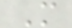M
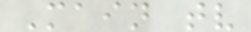Main tv
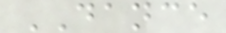DANCE
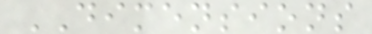DIMENSIONS
